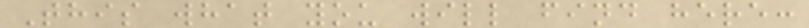This what you will find here:
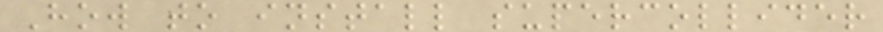How to install supercollider
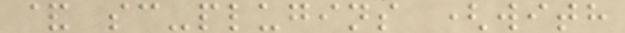& sc-plugins (with
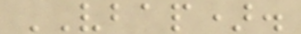VBAP).
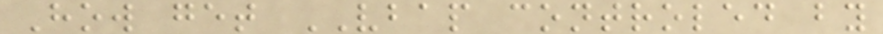How get VBAP controled by
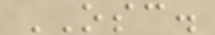OSC.
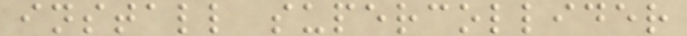install supercollider
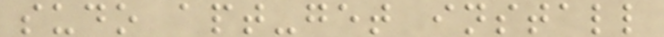sudo apt-get install
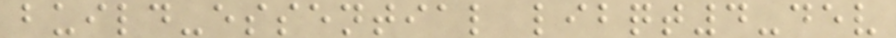build-essential libqt4-dev
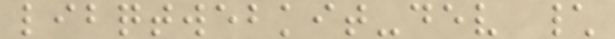libqtwebkit-dev \
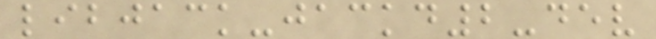libjack-jackd2-dev
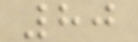80
